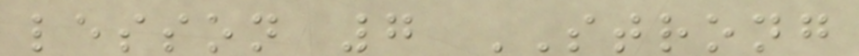lesson 7 STRONG
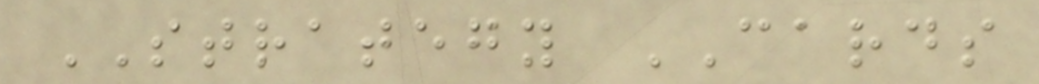STRATEGY CARDS
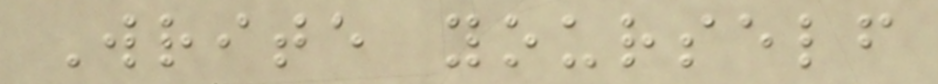Write yourself
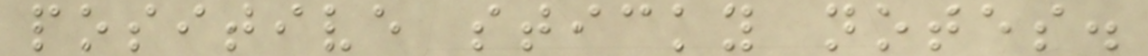positive sticky notes.
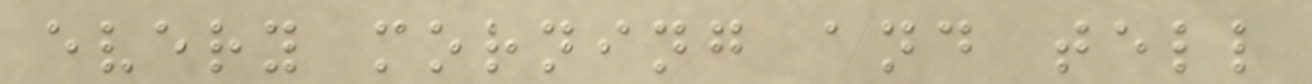every morning and tell
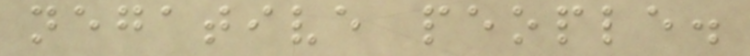negative people.
